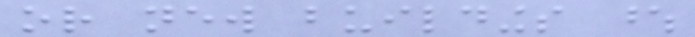or new buildings whose
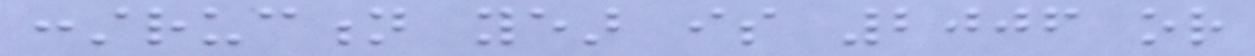construction year is 2006 or
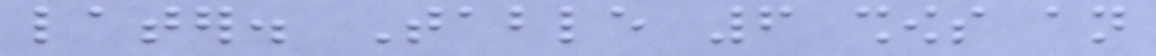later. Table 6 shows an
